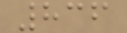836
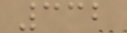332
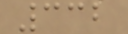332
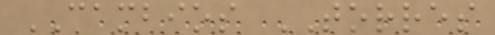CAMBIOS TORRES
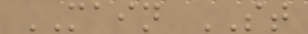MAIN ST
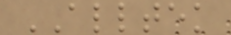ALLTEK
